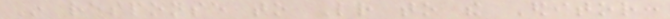In response to Letter to the Editor:
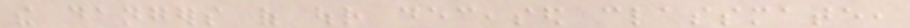the dangers of our deceased classmate,
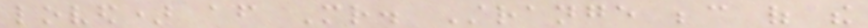loved) after Mr. Strange because of the
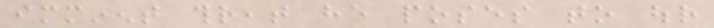imminent threat he poses to our
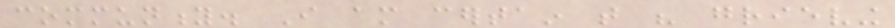community. I am certain that his grieving
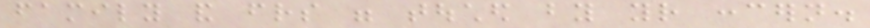family and friends were touched by your concern.
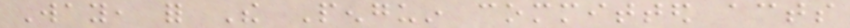Way, for The Penguin committed acts
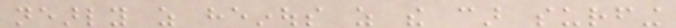nearly as heinous as the car surfing
